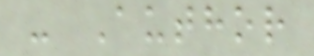- Author
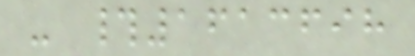- #1613698
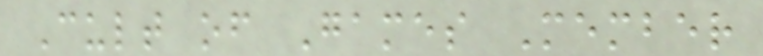Cult of Games Member
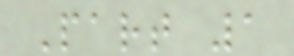Part 1
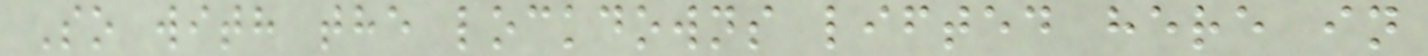So with the lockdowns lifted here in
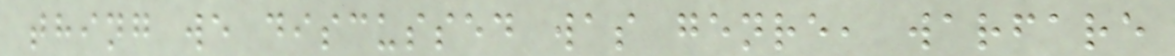thing we discussed was genre, warfare
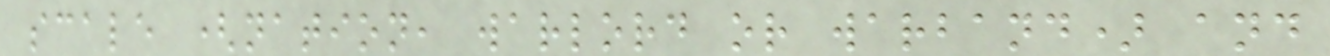scale (nation, warlord or warband) and
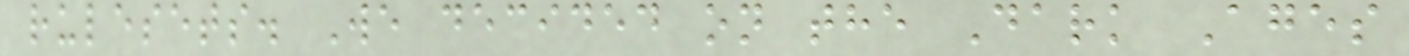rulesets. We decided on the Dark Ages
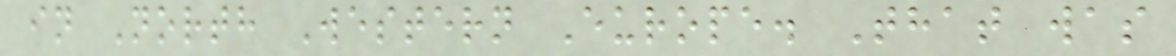in North Western Europe. That was
